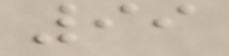99
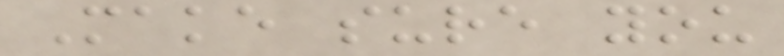Make sure you
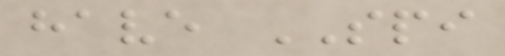have SPI
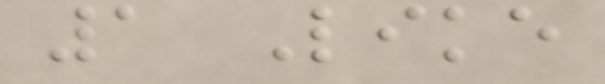1 Like
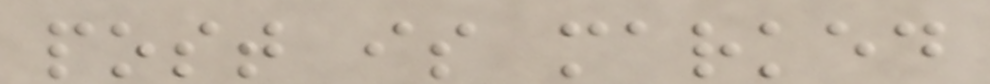post is marked
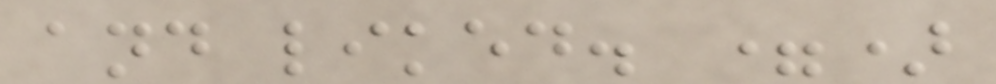and liked. =)
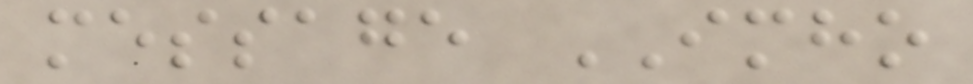message IMHO
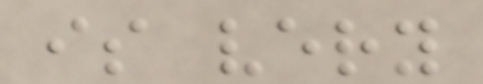is very
